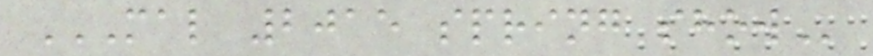MAL 2015 SPRING SHOW
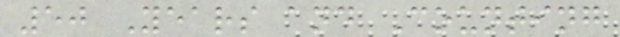50 Years and Counting
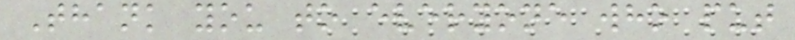Thank you to everyone who put
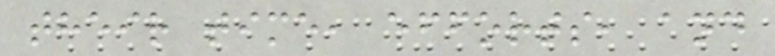their time, efforts, and
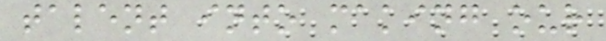talent into making our
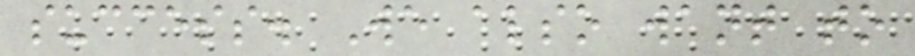success. We also want to
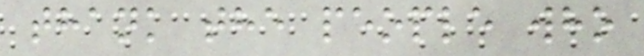thank the people who
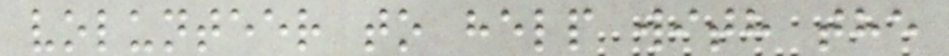volunteer to help with the
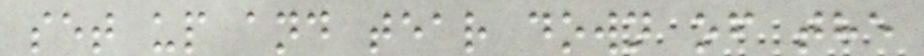set up and tear down of the
